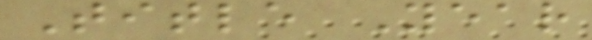Title Year
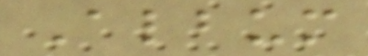Album
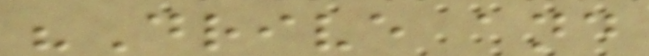"Drive and
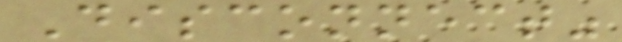Disconnect"
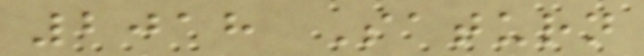2018 Saturn
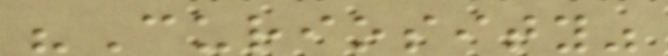"Curiosity"
